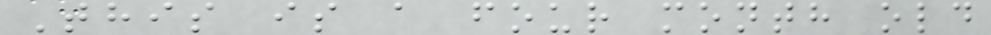This is a four month old
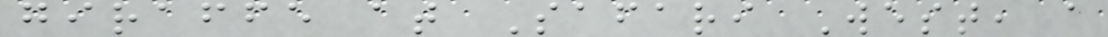giraffe at Safari West, a
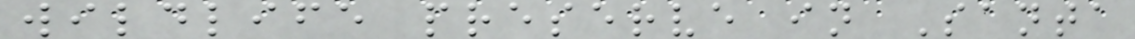wildlife preserve in Santa
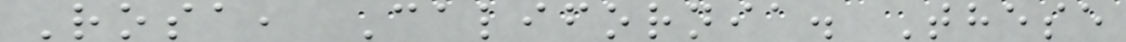Rosa, California. These
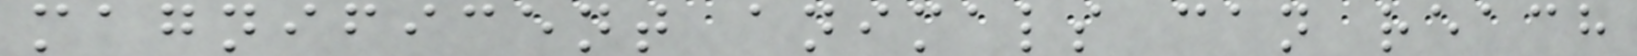magnificent animals can reach
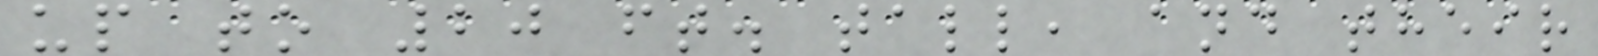up to 20 ft. tall, and their
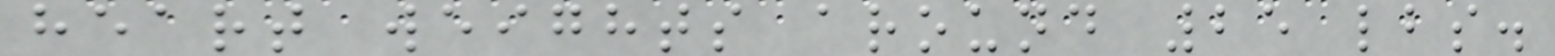heart weights around 25 lbs.
